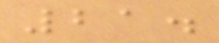21.
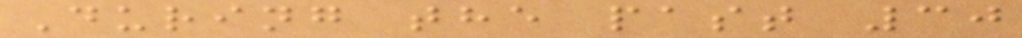During the past 30
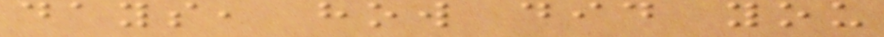days, how did you
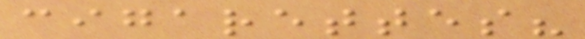cigarettes?
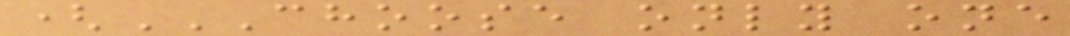(CHOOSE ONLY ONE
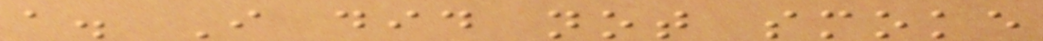a. I did not smoke
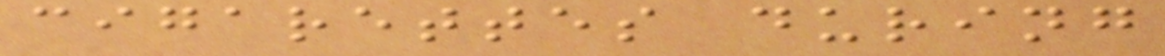cigarettes during
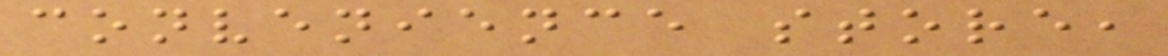convenience store,
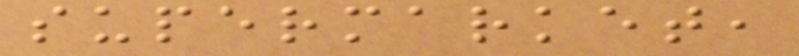supermarket,
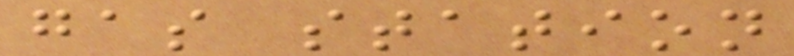gas station
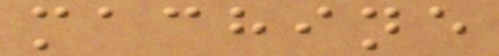machine
